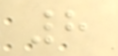8
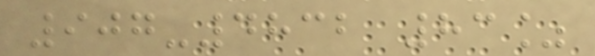907-4832 83%
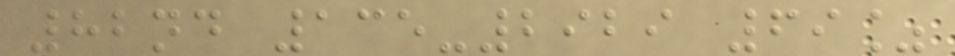82nd 135-2929 69%
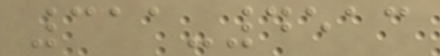311-4513
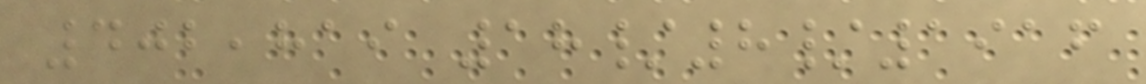402,819 18/8/1916
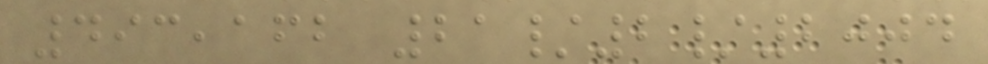493,162 21/2/2004
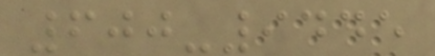600-9445
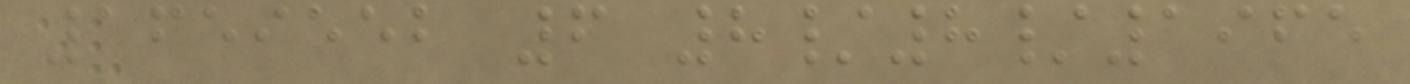1659552 6 8/8/1965
